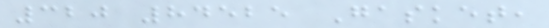320 84525 Gasket,
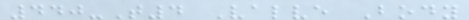440-T4 Valve Body
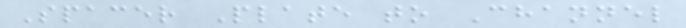Spacer Plate to Channel
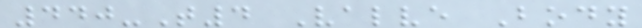440-T4 Valve Body
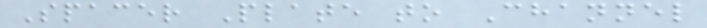Spacer Plate to Channel
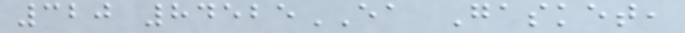320 84525EA Gasket,
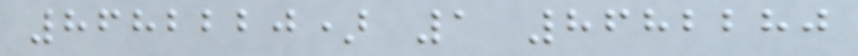8682220) 1 8682280
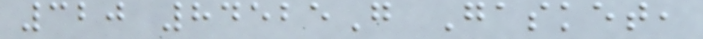320 84525G Gasket,
